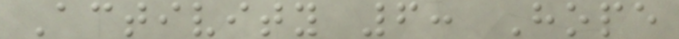Activity 6: Hope
